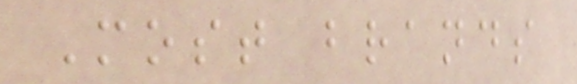Most brands
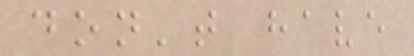don't have
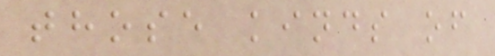those kinds of
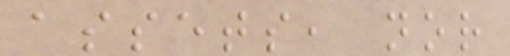assets, nor
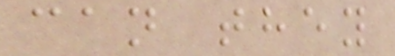can they
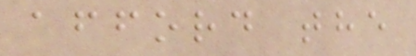afford the
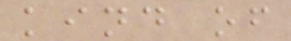kind of
